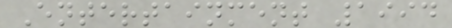Entertainment 1994
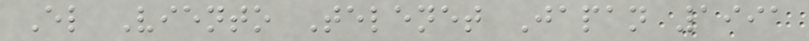El Viento Telenet Japan 1991
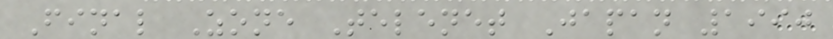Final Zone Telenet Japan 1990
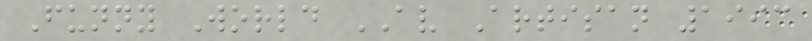Funny World AV Artisan 1993
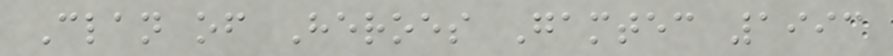Clan of Heroes Gamtec 1993
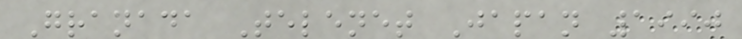Granada Telenet Japan 1990
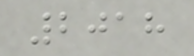2018
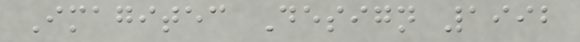Imagitec Design 1992
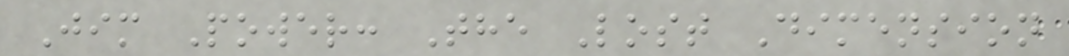Jim Power: The Lost Dimension
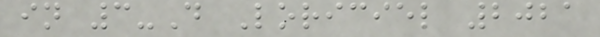in 3-D Loriciel 2021
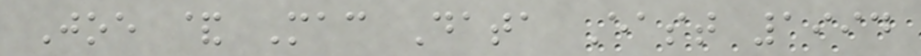Joe & Mac Data East 1994
